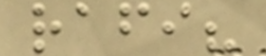rafi?
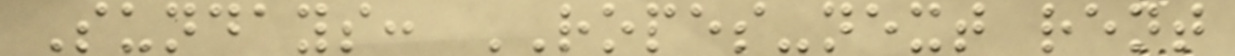Sundays: ROPES-next rent
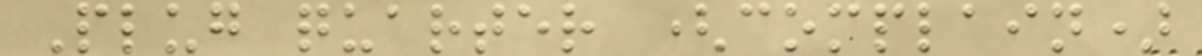Plug quarter (complain)
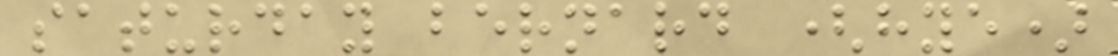saturday bernard (hye)
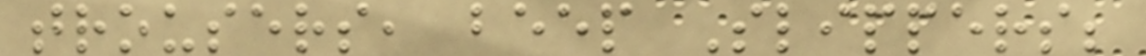trousers, beep Slippers;
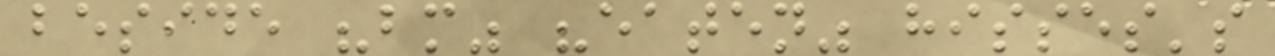beside "bm" "eaten" hisses's
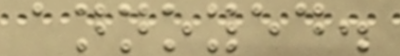annoyed.
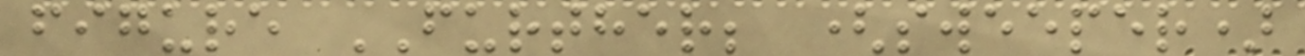figure FURTHER; (sweeper)
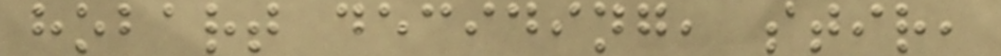hobart deciding, stir,
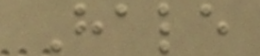Hale
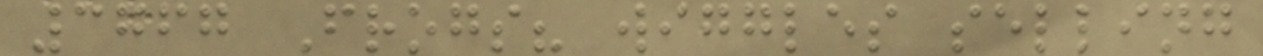3767 Frogs? wiggles selling
